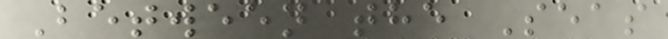Between the Seas
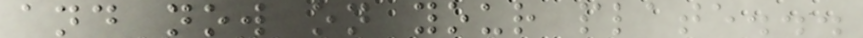and now on your plate...
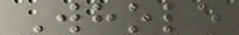Whole
